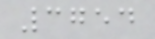3754
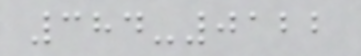384-0122
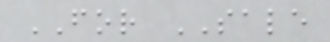FOR SALE
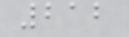212
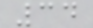34
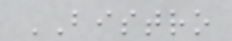BISTRO
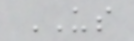US
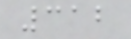312
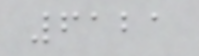6121
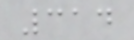314
